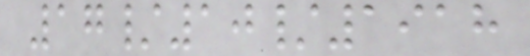17/10/1918
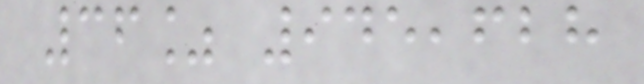36% 945,628
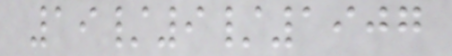19/9/1907
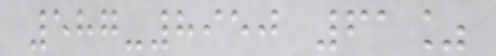587-8950 61%
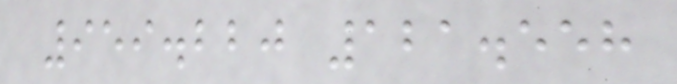959.220 121.558
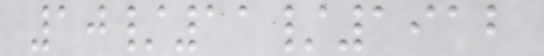10/11/1912
